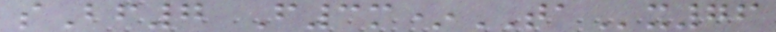sBf7 F3m*TAx76
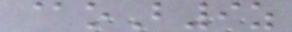@oB9z
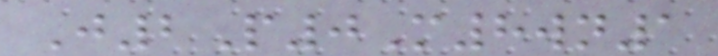J2P0M8wn1
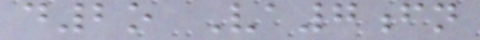d2o Va7fn
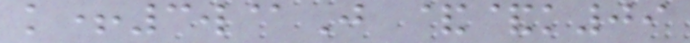k+3w@J &&k09
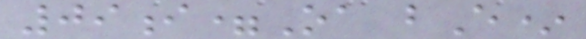09i=Oa bE*
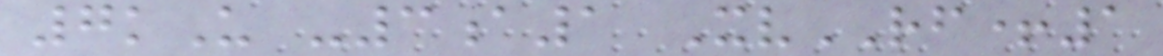7kU -3a1 XvRF+1
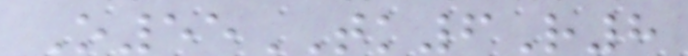O55TK6R8
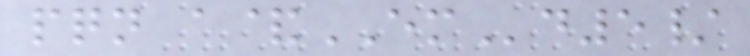pqn a&EMd5/
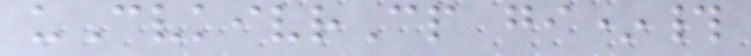uCvkivrCp gi*#
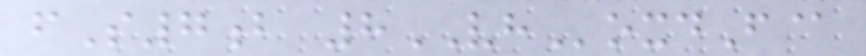fS7b 8VHoxdF@
